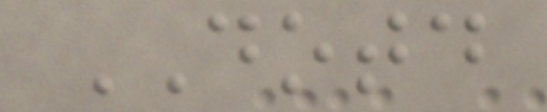DOTD
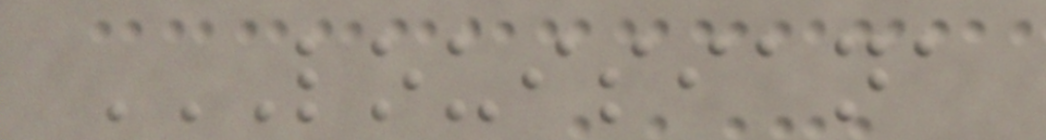LOUISIANA
